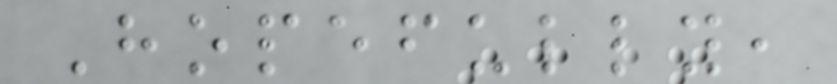Hopefully,
